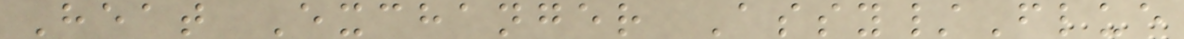Heat Exchanger Assy/Flue
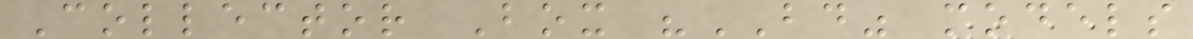Collector Box "BD" models
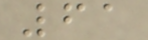61
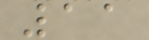11
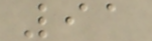91
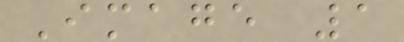Image 1
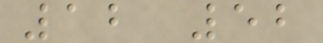12 52
